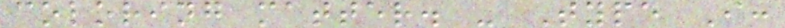coloring matter. - Type I:
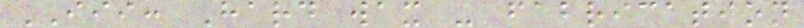III: Hard wax - fabrication
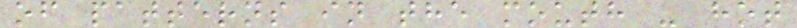of patterns in the mouth - hot
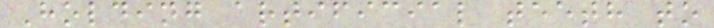Holding artificial teeth to
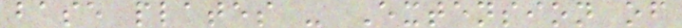base plates - Extension of
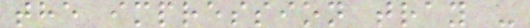the impression tray -
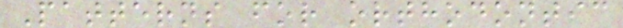Patterns for orthodontic
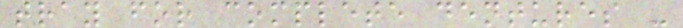tray for complete dentures -
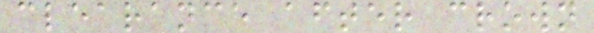clearance after crown
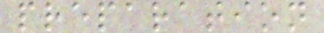preparation
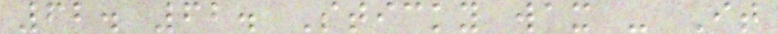62. 62. Sticky wax - It
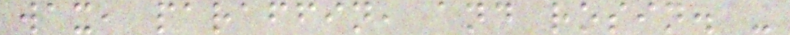wax, paraffin, and rosin. -
